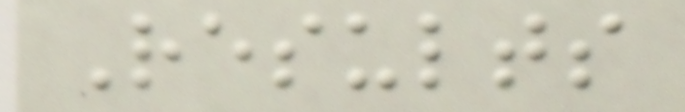Results
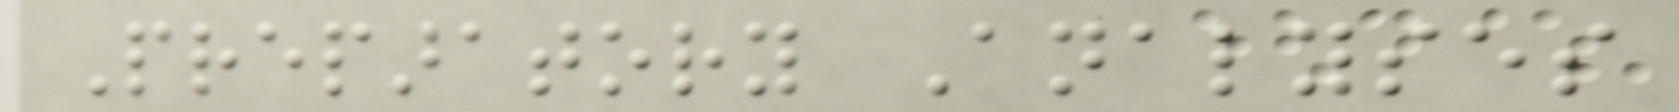Preparatory Analyses
